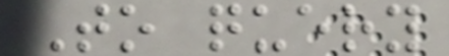To query
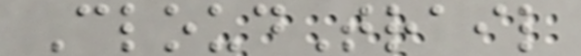CloudTrail
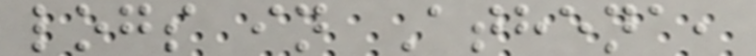logs in Athena,
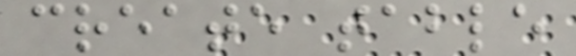create table
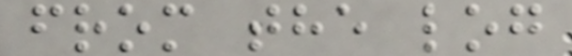from the log
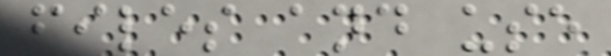files and use
